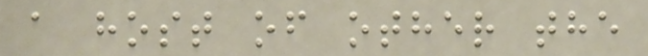a host of other the
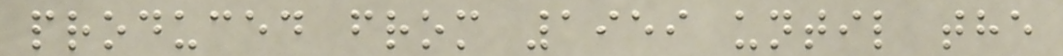produced from 1959 until the
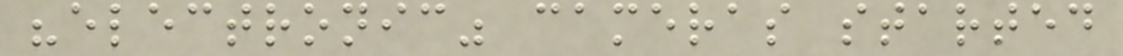"electronic" cameras started
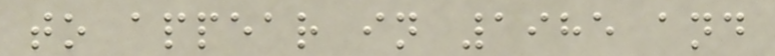to appear in 1985 and
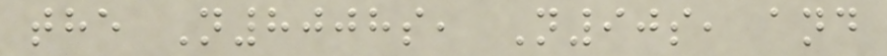the N8008s, N90s, and
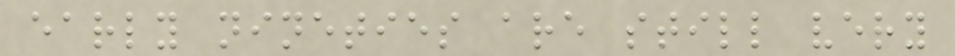early nineties are still very
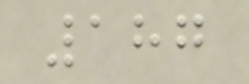187
